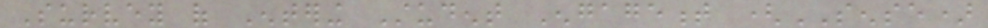Survey of Entering Student Engagement (SENSE)
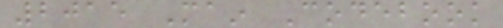2015 Main Codebook
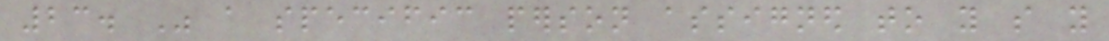23. Was a specific person assigned to you so you
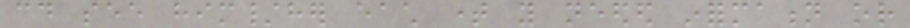could see him/her each time you needed information or
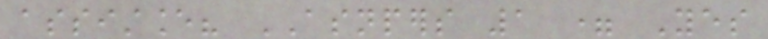assistance? ASNPERS 1 = Yes
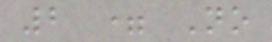2 = No
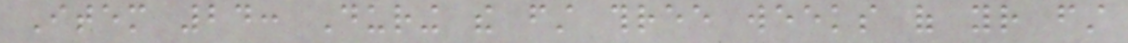Item 24: During the first three weeks of your first
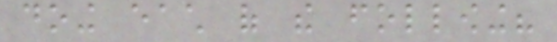doing each of the following?
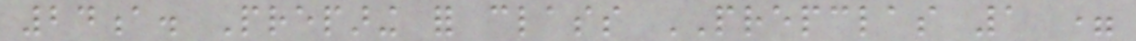24a. Preparing for class PREPCLAS 1 =
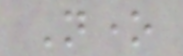None
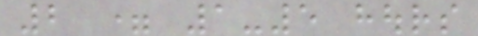2 = 1-5 hours
